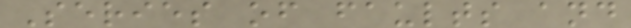Series of faults and
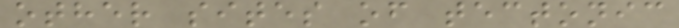other sites of tectonic
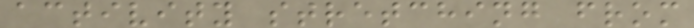activity stretching from
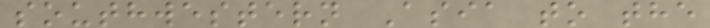southwestern Asia to the
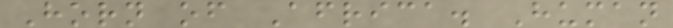Horn of Africa. Human
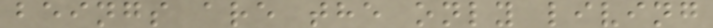beings are the only living
